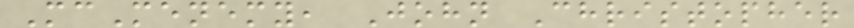McMenemy, John Christopher
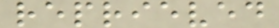reprieved
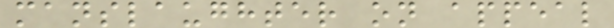manslaughter on appeal
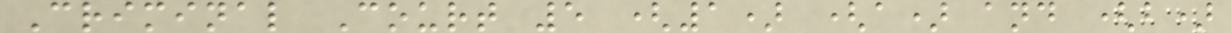Criminal Court 5 (1) (a) and (b)
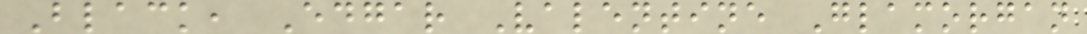Black, Edgar Valentine Glamorgan
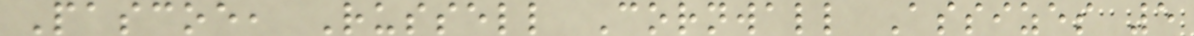Pascoe, Russell Cornwall Assizes 5
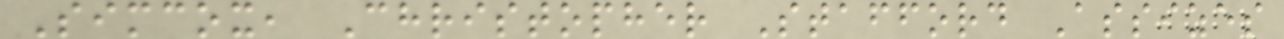Simcox, Christopher Stafford Assizes
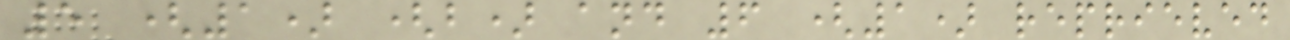5 (1) (b) and 6 (1) reprieved
